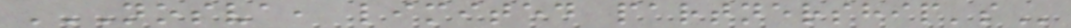NOSVA, LIMITED PARTNERSHIP'S
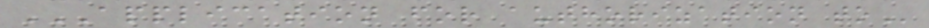APPLICATION FOR AUTHORIZATION TO
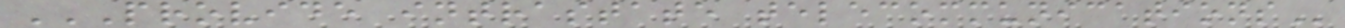PROVIDE INTRASTATE TELECOMMUNICATIONS
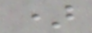)
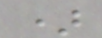)
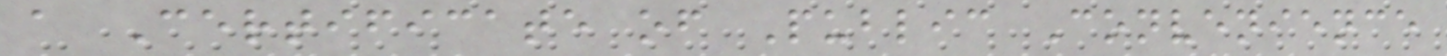a Certificate of Public Convenience
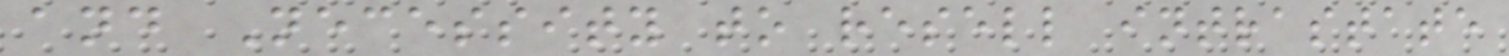and Necessity to resell intrastate
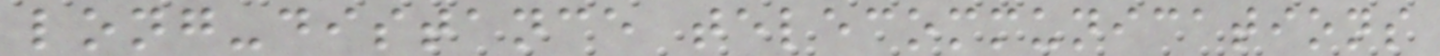long-distance telecommunications
